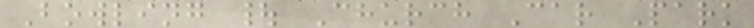Bowling | Church Car Park
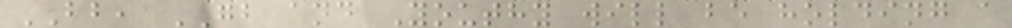BB, GB and Youthy will be holding a
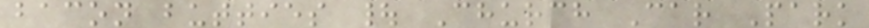bacon butties | Church Car Park
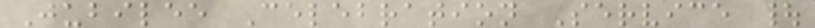Jubilee Celebration Service |
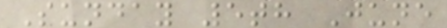Sunday 5th June
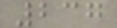237
